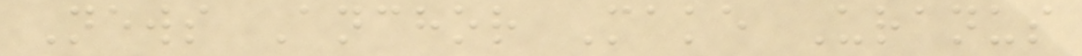News Anchor Make Uranus
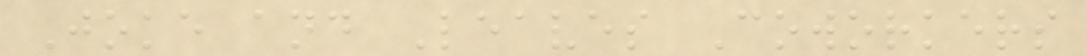Joke and Leaves Coworkers
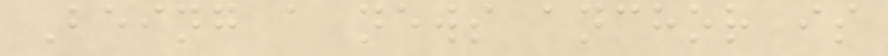Being a news anchor is
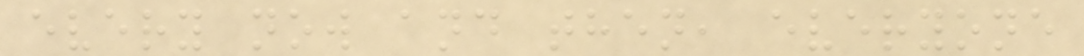every now and then, everyone
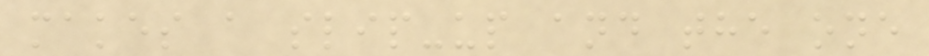makes a slip-up and the one
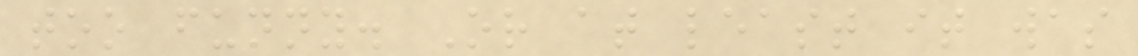too funny. Or at least it was
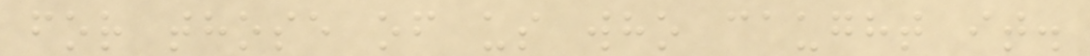for those of us who caught it.
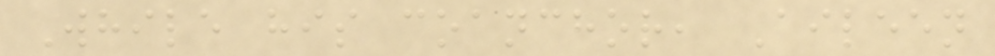While his coanchor, Aileen
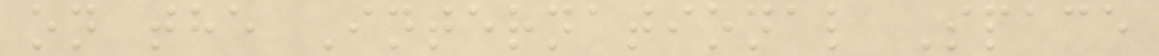on the International Space
